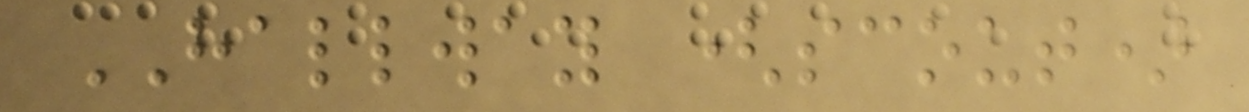HALLWAY (scout)
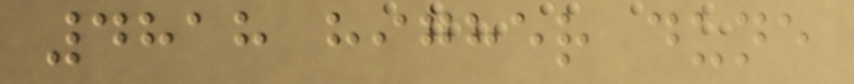4818 higher dune
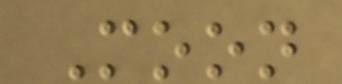Moon
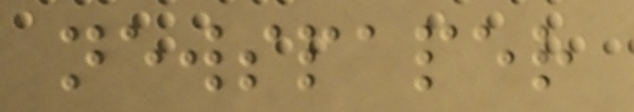newspaper
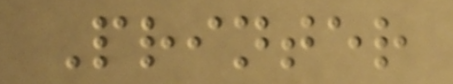Printer
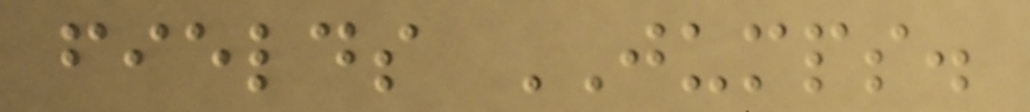fields JUMPS.
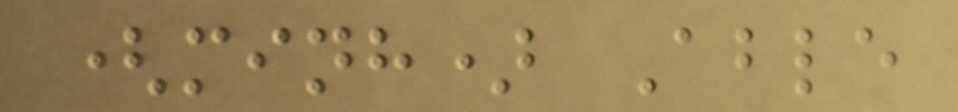(minh) Able
